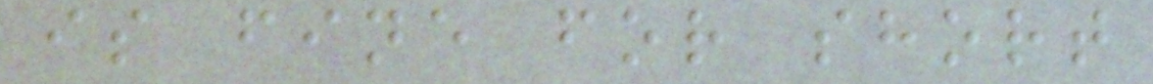is fine for short
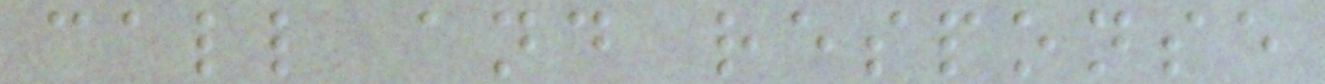call and response
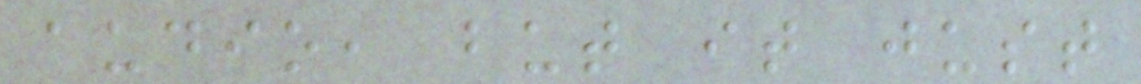audio, but it just
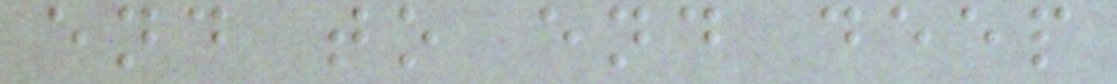end to end deep
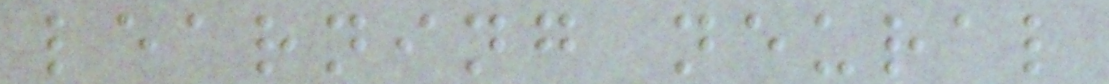learning neural
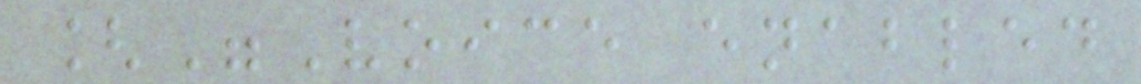["Voice enabled
